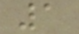1
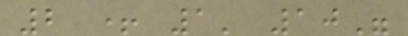2 + 1' 10"
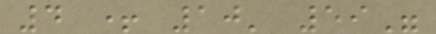4 + 10' 59"
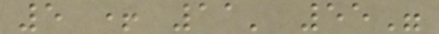5 + 11' 55"
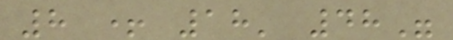8 + 18' 48"
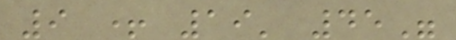9 + 19' 45"
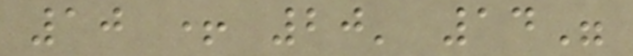10 + 20' 14"
